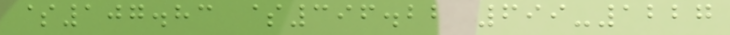$107.83 $396.22 699-1227
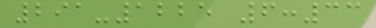291-1225 6:33
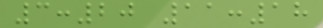3:20 11:18
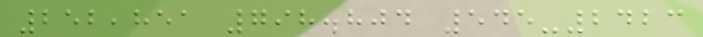252,851 798.804 545-2423
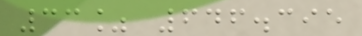33% 646.395
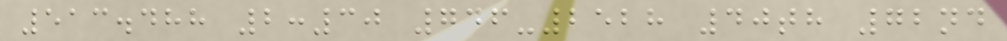513.488 2:30 746-2528 40th 72nd
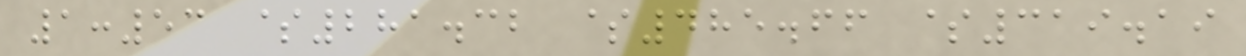1:53 $281.32 $485.66 $319.19
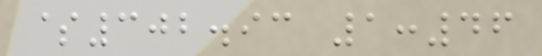$302.93 1:46
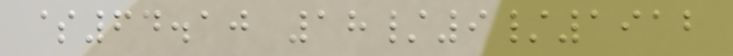$64.10 18/9/1912
